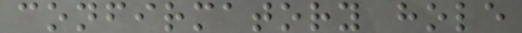confirmatory hole
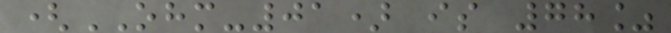(OHM-01) is 78%
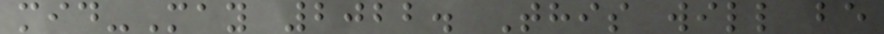mid-May 2022. This will be
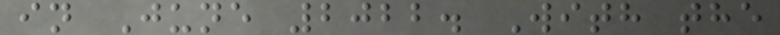in June 2022. With the
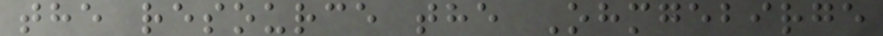the resource the Ohmgebirge
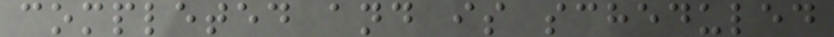completed and is scheduled
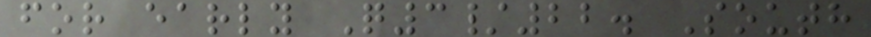for early Q3/22. South
